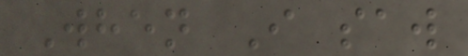When I saw
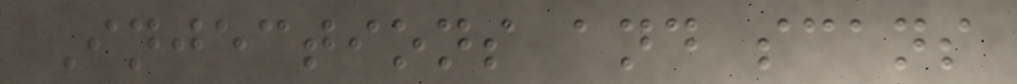Injections and scans
